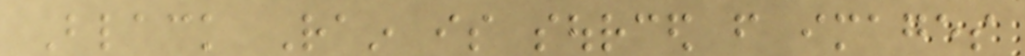Black Rain is sourced from images
